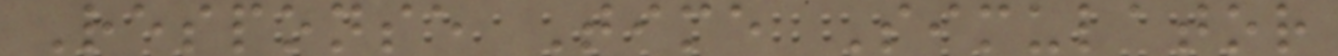Response Time Simulator
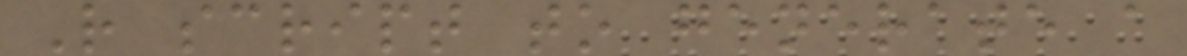R script to generate a
